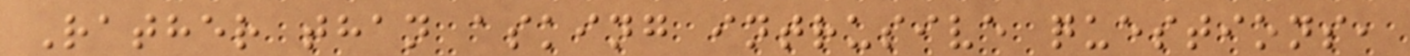Rather than asking intrusive questions,
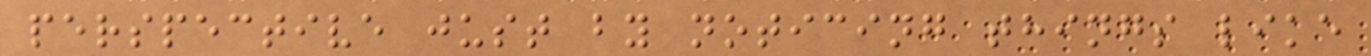perspective just by noticing things like
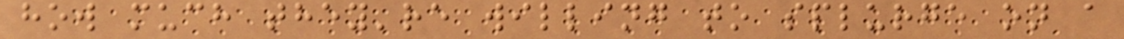how much they're willing to splurge on a
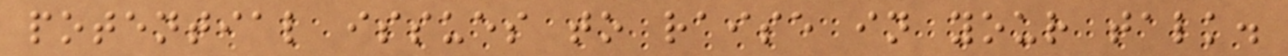potential issues to raise in your talk.
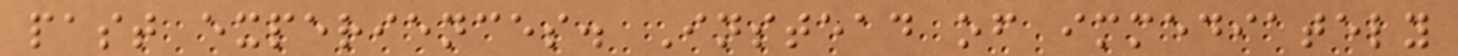past experiences. Instead of immediately
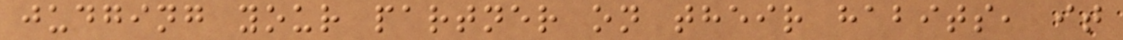judging your partner on their habits, it
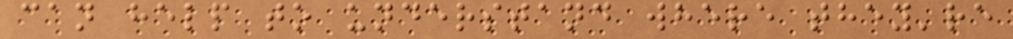can help to understand where they're
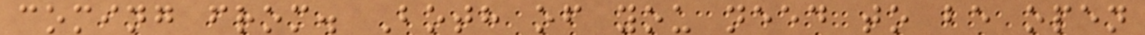coming from. Both of you need to be open
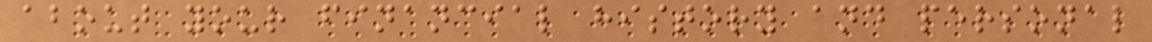about your financial history and personal
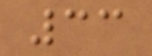33
